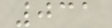031
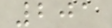201
